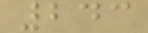243
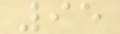95
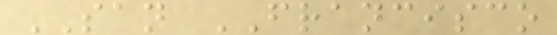SAN FRANCISCO
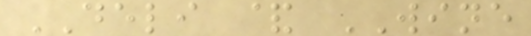DELI & WINE
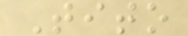Tito
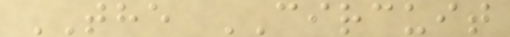THE CIRCUIT
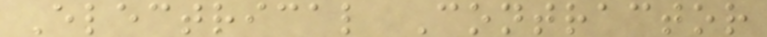Electrical Contractor
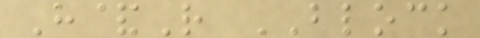H&R BLOCK
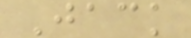Jack
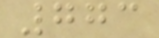773
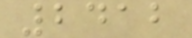2412
